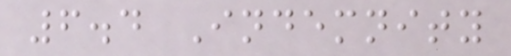6.4 Indemnity
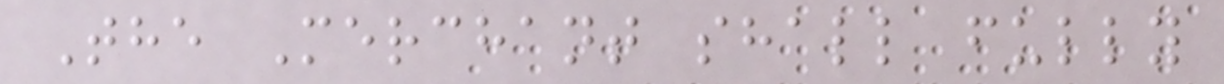The Merchant shall fully
